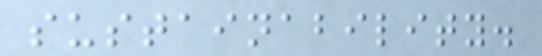sustainability.
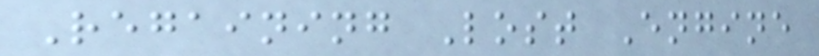Regaining Lost Engine
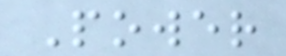Power
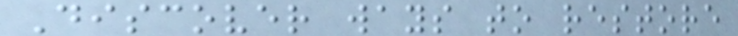Discover ways to restore
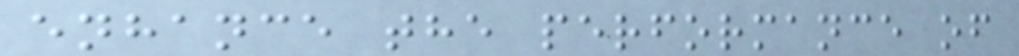enhance the performance of
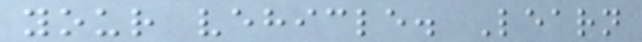your vehicle. Learn
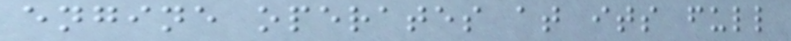engine operates at its full
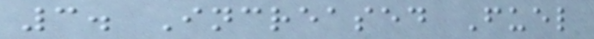3. Increased Fuel
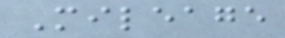Mileage
